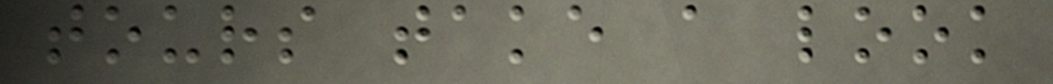tours take a look
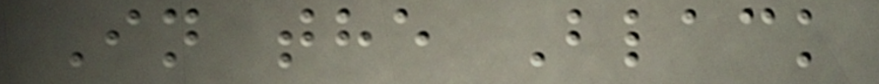In the Black
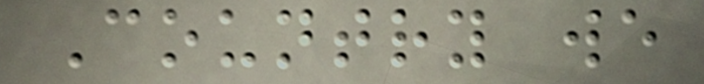Country we
